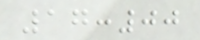17:00
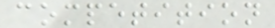competition
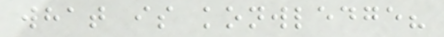what is konwledge?
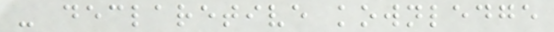- declaretive kownledge
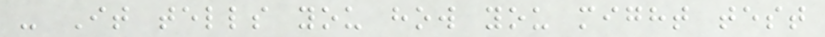- It tells you how you might test
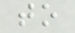to
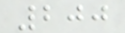200
